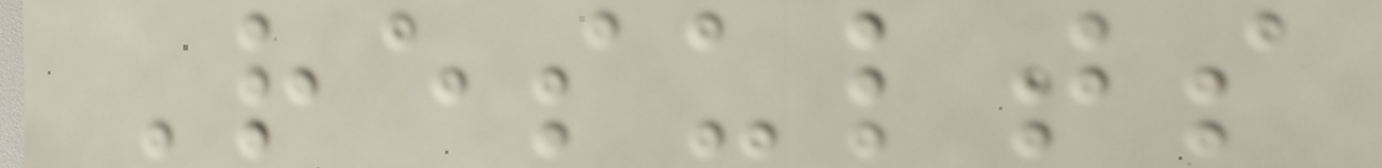Results
